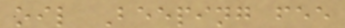oil Beeping fee
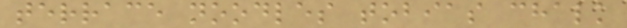terrace noodles tobias chalk
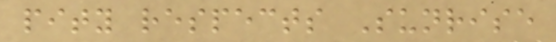pity respects Sunrise
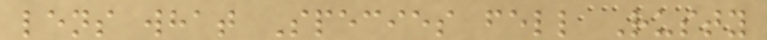lens what Species fell Rusty
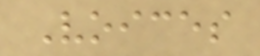Voices
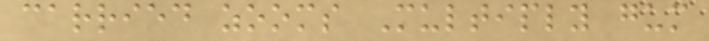carried zooms Multiply gum
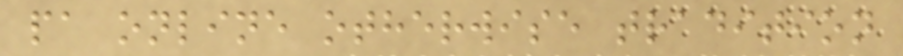pa online otherwise tradition
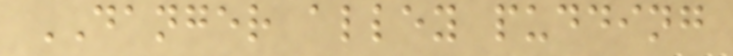DANGER alley pudding
